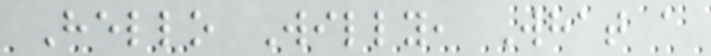Hello Willy, What a
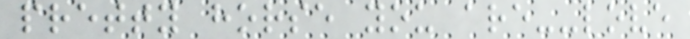pretty horse you are--love
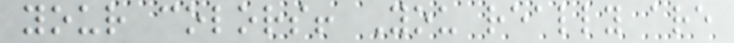your colors! You really are
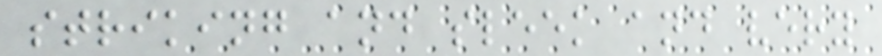striking and sleek and very
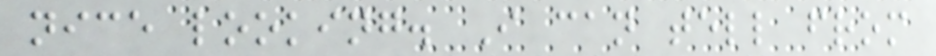nice looking. I can tell from
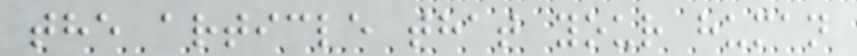the article that your human
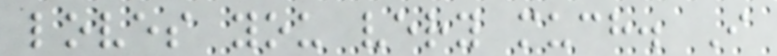loves you very much. I
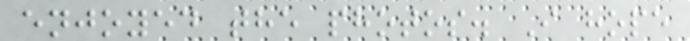enjoyed the photos. I hope
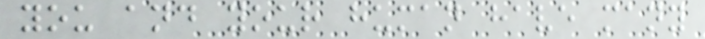you and your human have many
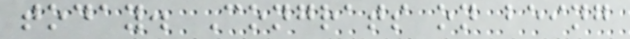today. Congrats on being
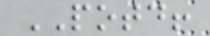POTD!
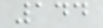144
